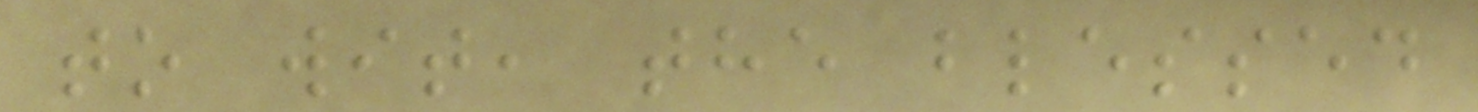to wit, the blessed
